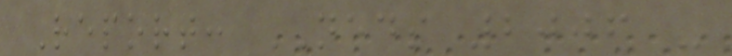Report: NEDS 2006 -
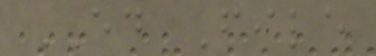ED File
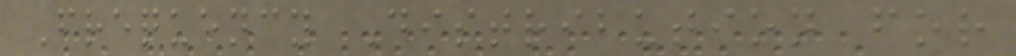Frequency Distribution for
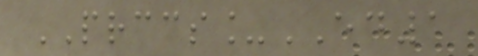PRCCS_ED1
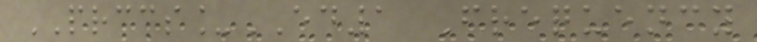PRCCS_ED1 Frequency
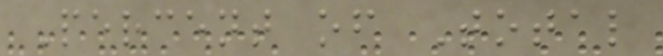Percent of Total
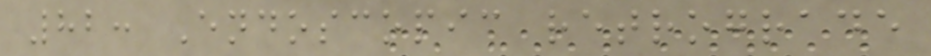82: Endoscopic retrograde
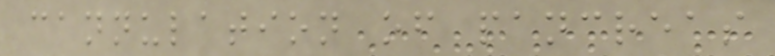cannulation of pancreas
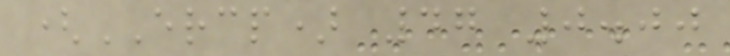(ERCP) 47 0.00
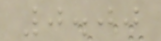0.00
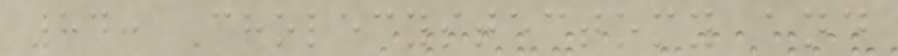84: Cholecystectomy and
